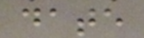date
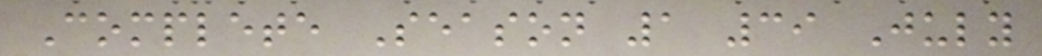Complete Season 1 39 July
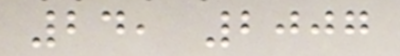24, 2007
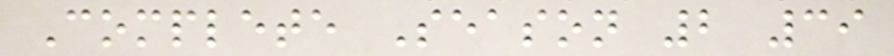Complete Season 2 39
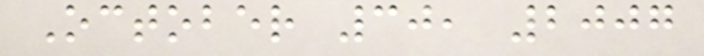October 30, 2007
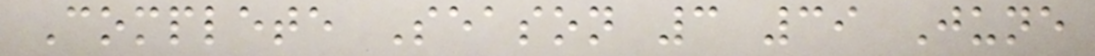Complete Season 3 39 June
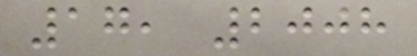17, 2008
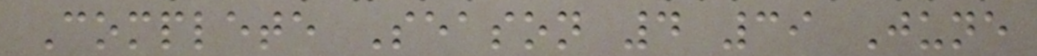Complete Season 4 39 June
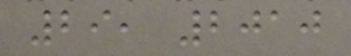29, 2010
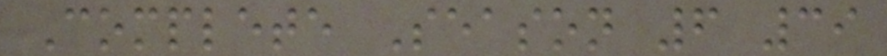Complete Season 6 39
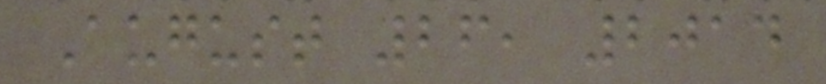August 26, 2014
